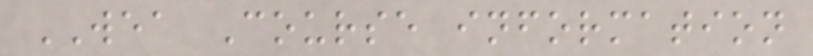WEA Course information
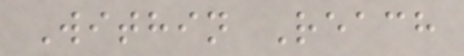Within Reach
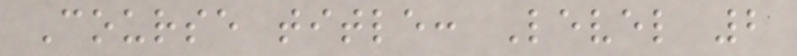Course title: Level 2
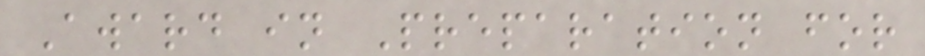Award in Preparation for
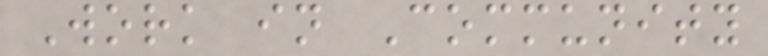Work in Community
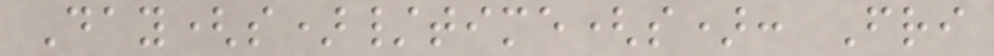Day(s)/time(s): Fri
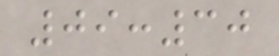09:30
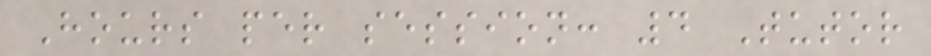Hours per session: 4 Tutor
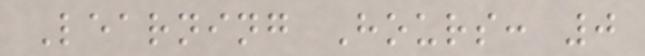Learning Hours: 0
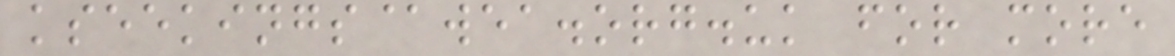kseekings@wea.org.uk for more
